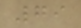79
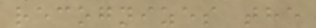recognizes the
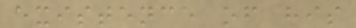existence of his
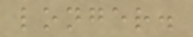longer.
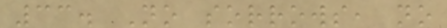33. No sorrows, no
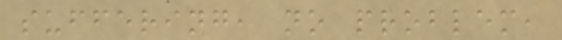suffering, no problem,
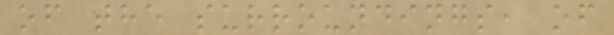of the surroundings, of
